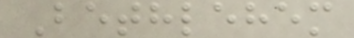Bethlehem
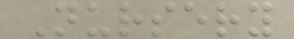Nursery
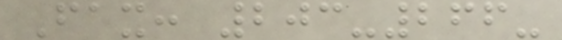Fax: 203-266-
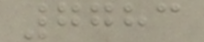7783
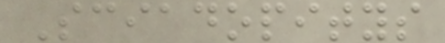Sciadopitys
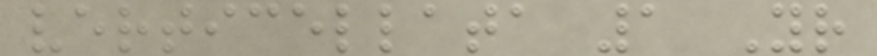verticellata 1 Yr
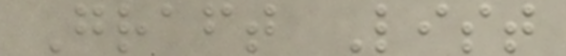Graft List
